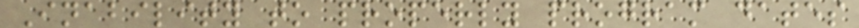Inability to properly program dates
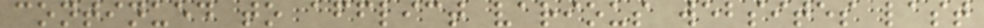continued to afflict various websites last
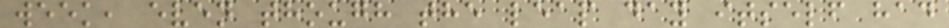week, even though the leap day itself had
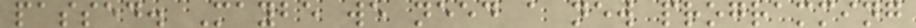passed. Maybe we need a new programming
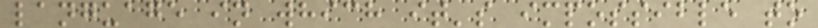language in which it's impossible to
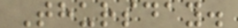Thursday.
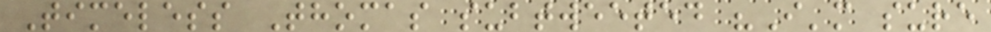Timeless Thomas subtweeted "I'm sure
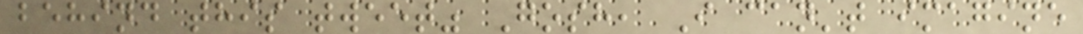behind this tweet" Gosh, I can't imagine
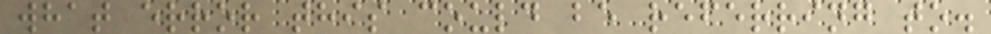what error this could be referring to.
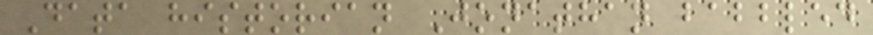Data historian Jonathan babbled
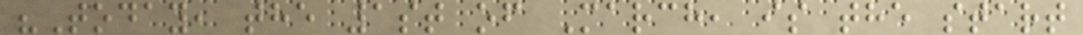"Today, the 1st of March, is the start
